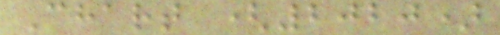Chart (2020)
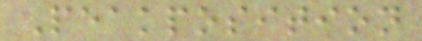Peakposition
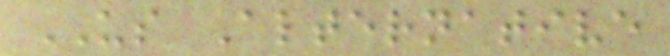US Alternative
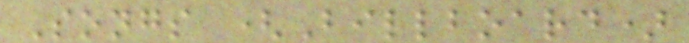Songs (Billboard)
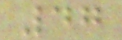47
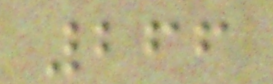266
